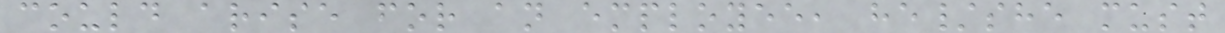could arise for an employee, he/she must
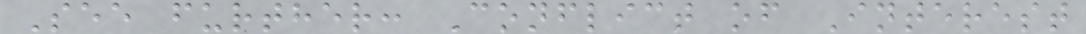See further: Conflict of Interest
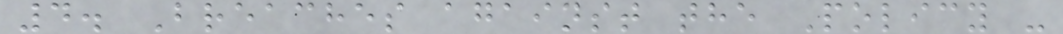4. Breaches against the Policy -
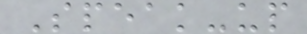Speak-up
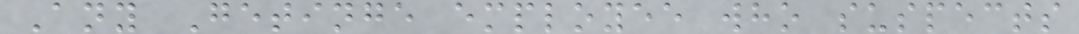Any Getinge employee who suspects
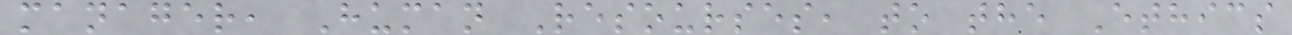manager, Human Resourses, to the Ethics
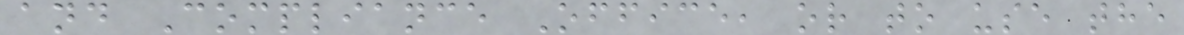and Compliance Office, or to use the
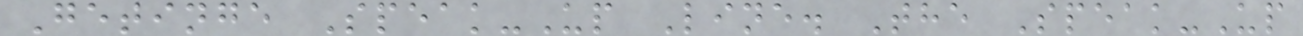Getinge Speak-Up Line. The Speak-Up
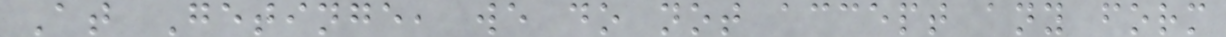At Getinge, we do not accept any form
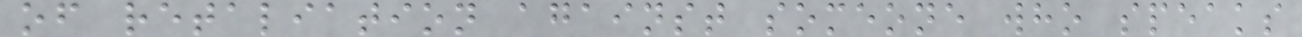of retaliation against someone who speaks
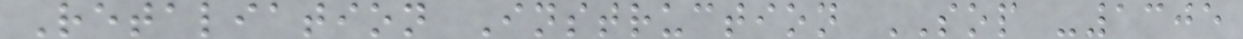Retaliation Instruction SOP -1305
